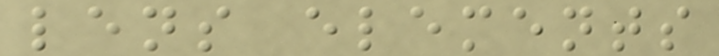lens elements
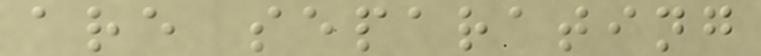are separating
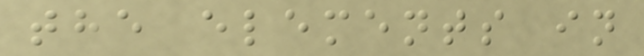the elements in
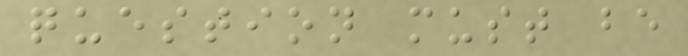question must be
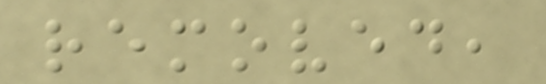removed,
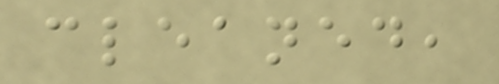cleaned,
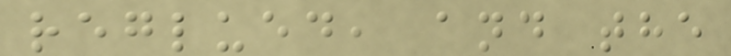reglued, and the
